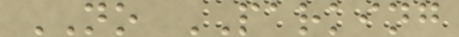NO PARKING
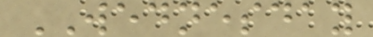WEDNESDAY
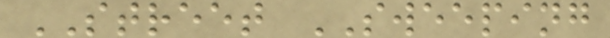STREET SWEEPING
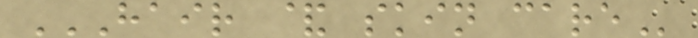HAIR & SKIN CARE
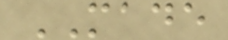MADE
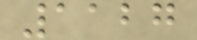1127
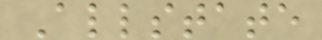Allstate
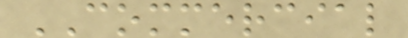COMMERCIAL
